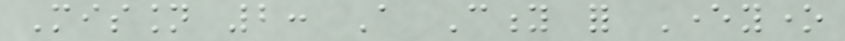Mission 2: A City for Everyone
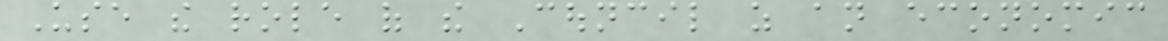Use the role of the Council as an economic
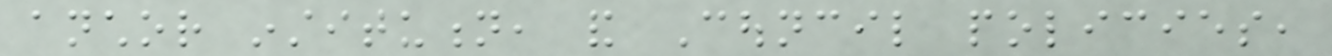anchor institution, and Council policies,
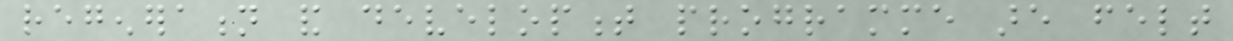regeneration and development programme are felt
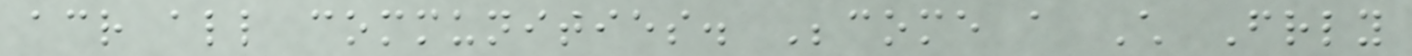across all communities. Become a Child Friendly
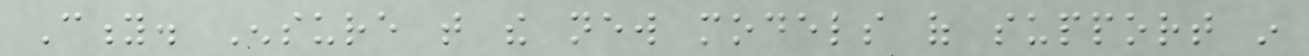City. Ensure that the new models of support in
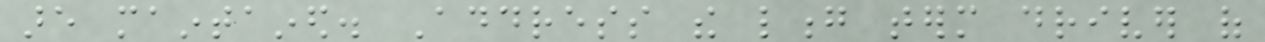are maintained. Address the long term driver of
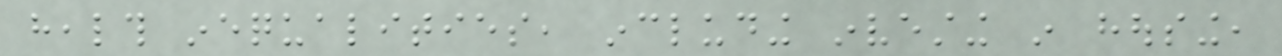health inequalities, including investing in housing,
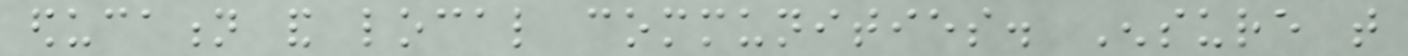education and local communities. Ensure that
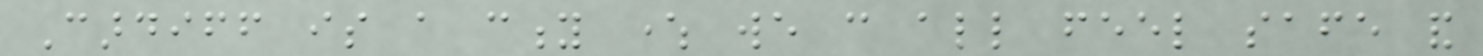Cardiff is a city where we can all feel safe and
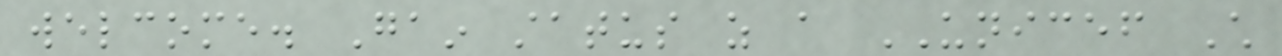welcome. Gain status as a UNICEF Child
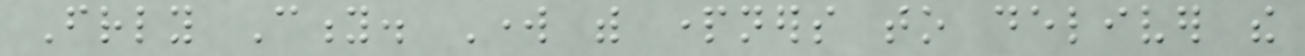Friendly City. Work with partners to deliver the
